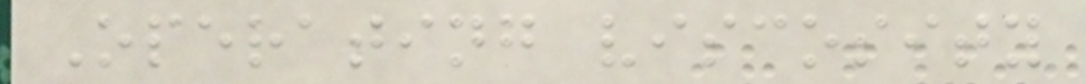Operating viscosity
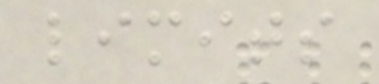limits
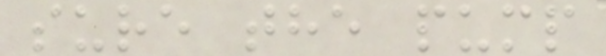sure the pump
